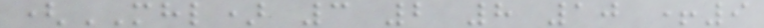(MHL) 3 2 8 10 +9
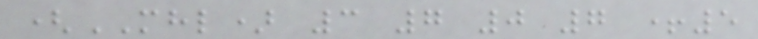(MHL) 3 7 0 7 +5
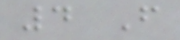4 F
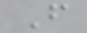F
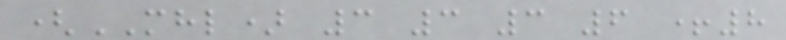(MHL) 3 3 3 6 +8
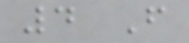4 F
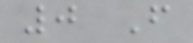0 F
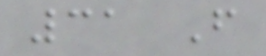31 F
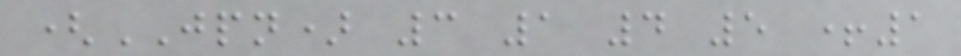(JPN) 3 1 4 5 +1
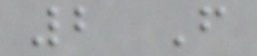2 F
